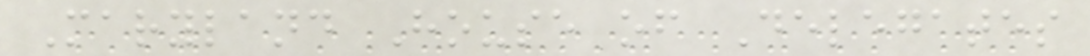Maryland House of Delegates
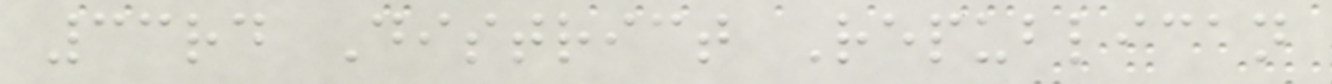33rd District Republican
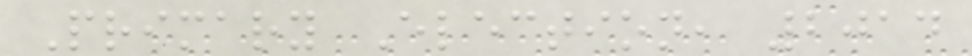Primary Election, 2014
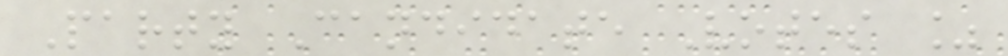Party Candidate Votes %
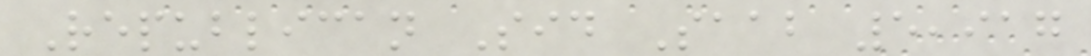Republican Sid Saab 5,917
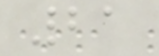21
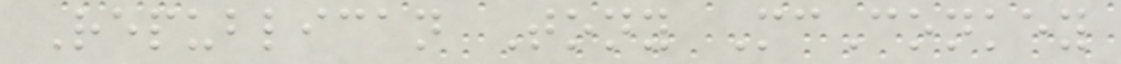Republican Tony McConkey
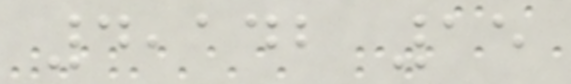4,142 15
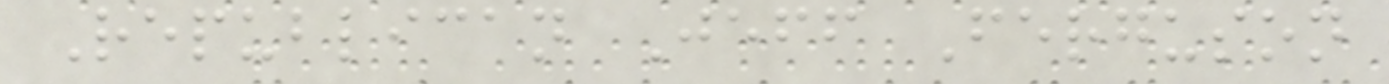Republican Jeff Ferguson
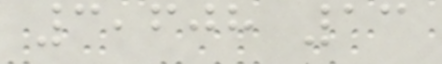3,608 13
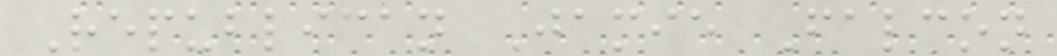Republican Jamie Falcon
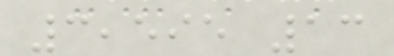3,595 13
